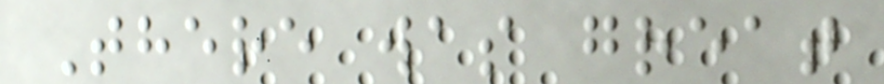There was great
